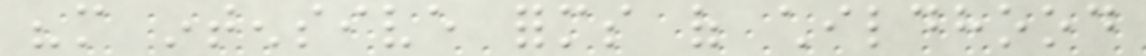"more intensive forms of childhood
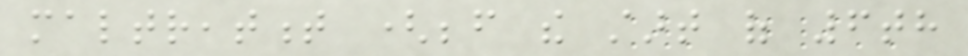maltreatment (before the start of 6th
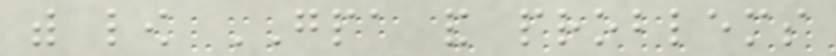with low GPA and problems
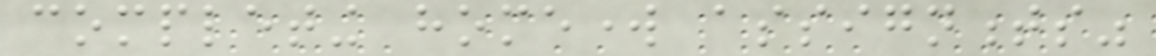completing homework assignments"
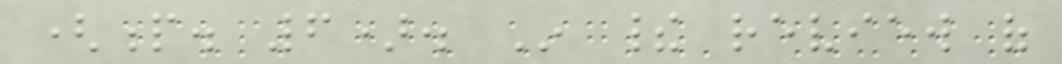(p. 6). In their review of
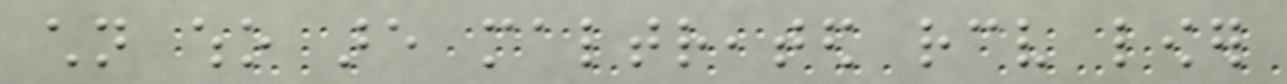children who are maltreated receive lower
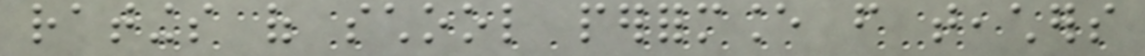ratings of school performance from teachers
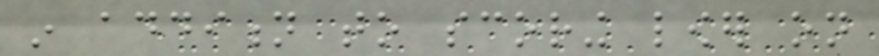in addition to scoring lower on
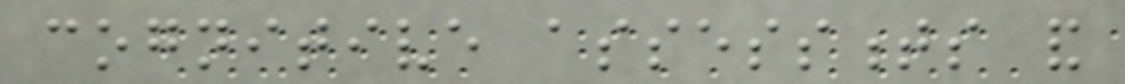cognitive assessments and
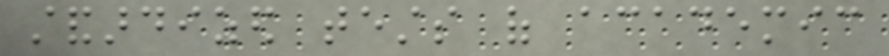standardized tests of academic
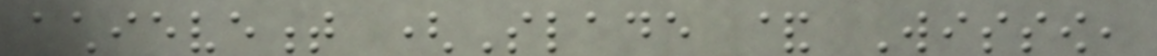achievement (Slade & Wissow,
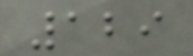129
